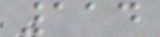114
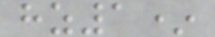hz1*
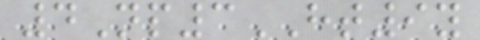4Np3HT9y
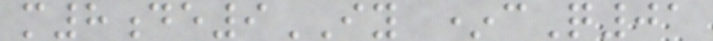m8de9IY *cQ01
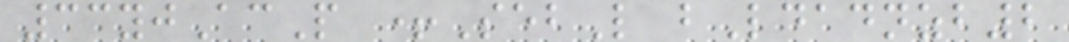33yjAcP +SebL bLdadnzb2
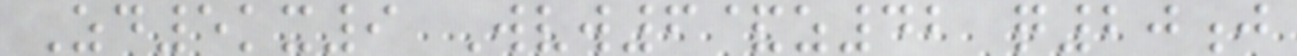Zd5kx9 Wvw6&z42 q20j
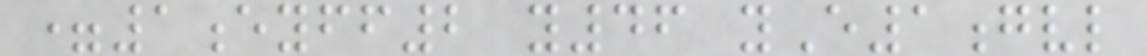=1eyff2 y46 yE1gvl
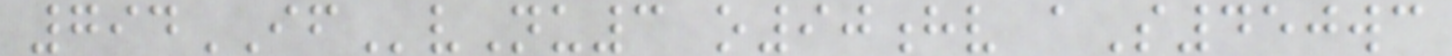794IFvNu3 o90hv aS450wc
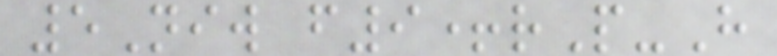5Niw f9+rP-H
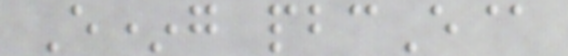E*g pbcE@
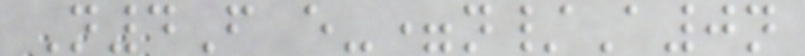N4F e-=n/A0n
